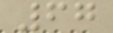67
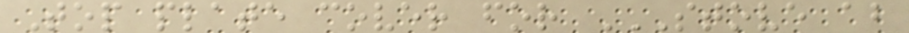Top plate cover for STOVE AB
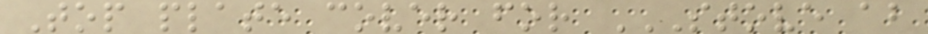Top plate cover for STOVE AB
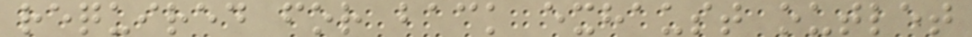required for back exhaust outlet
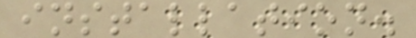installation.
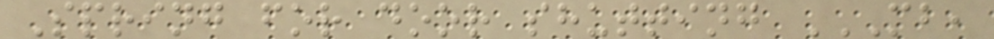Spring for door shutting MB,
